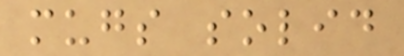mugs solid
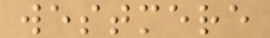westmere
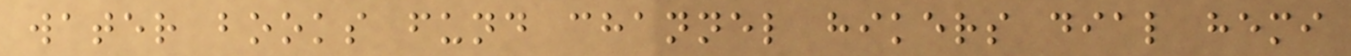water books fund channel hikers dial hemi
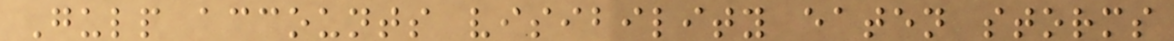Gulp accounts visibility eaten storms
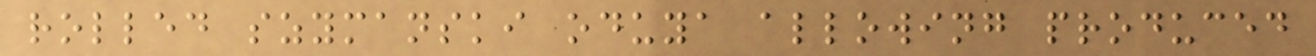rolled szymanski oduya allowing produced
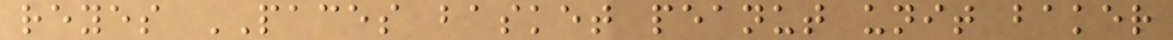reyes PACES basket peanut unit baker
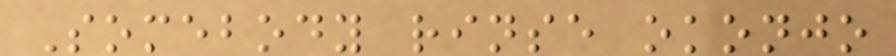Somebody rinse okonjo
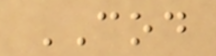COD
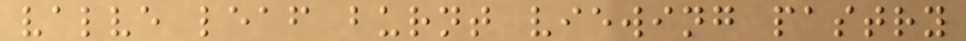valve leaf burnt viewing pastry
